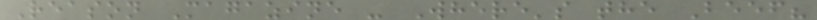Reason Magazine - Where's the Beef?
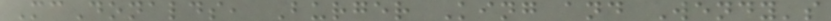McDonalds, Burger King and Wendy's
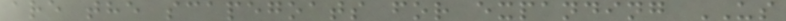are the scapegoats for expanding US
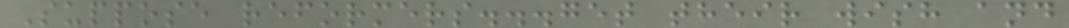Suppose reformers...get their wish and
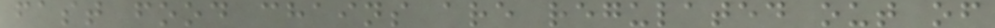fast food chains are regulated out of
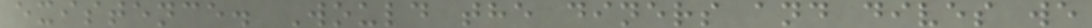existence. Would the diners and dives we
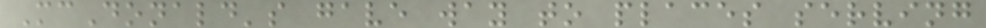McDonald's gave way to places serving
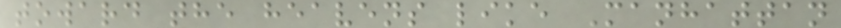toward the heavens like Manhattan
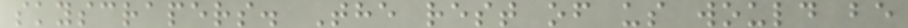skyscrapers. The rest of us would be
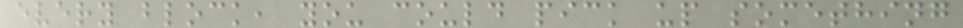every block, you could pick up something
